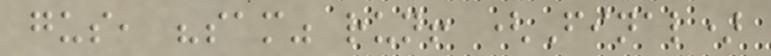gus, "sam" run! (Final)
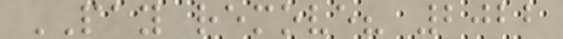PAY remove? 2022
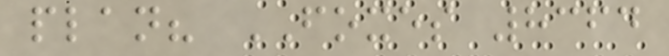plan? FOXES 8364
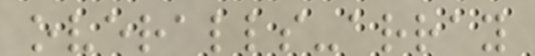overalls-array
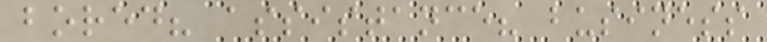bored? assistance? business
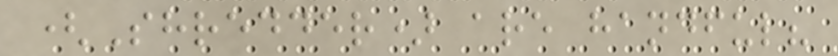(Shredder) are handful?
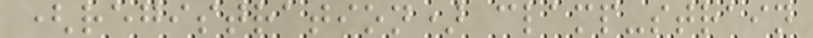(registration) clamp-strain
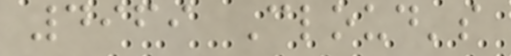4969 Cloud's
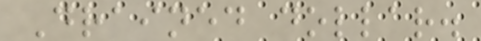Drained dollar.
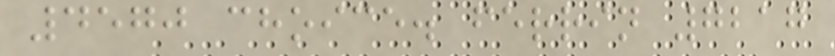4570 choice. ferrin 7217
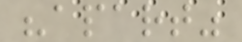"apart"
